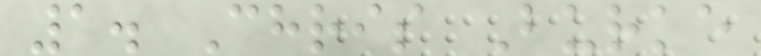1. Chris Burke
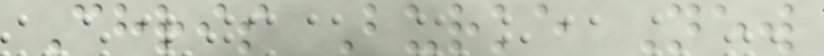Chris Burke New
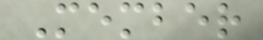Member
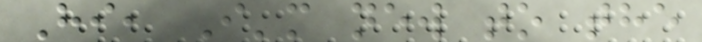Hi, I'm new to the
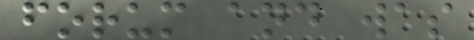forum and was
